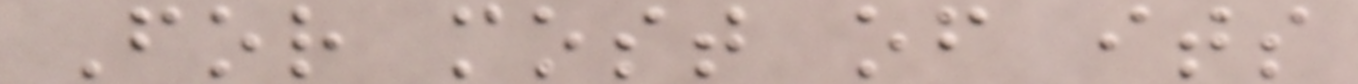For most of its
